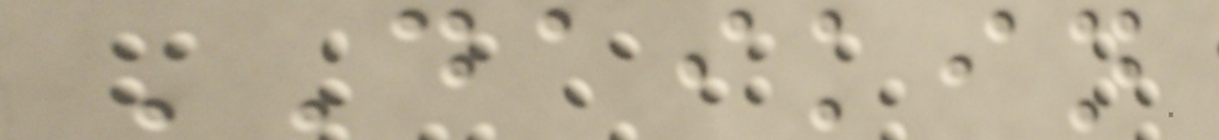DAIKIN
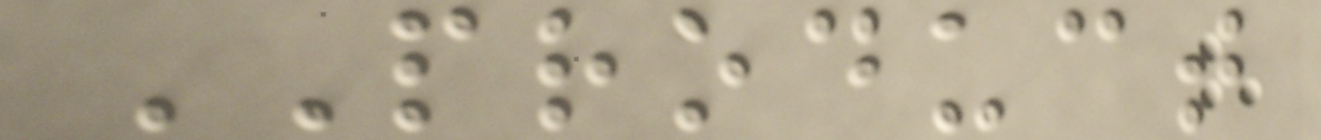PRODUCT
